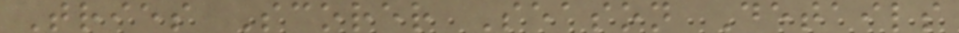Tries Scorer Season Details
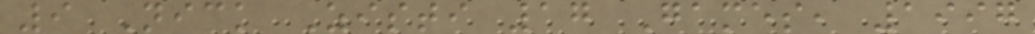9 Nick Zisti 17 Games, 1997
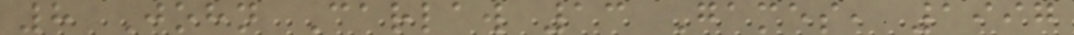8 John Carlaw 13 Games, 1997
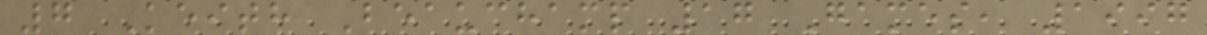7 Keith Beauchamp 17 Games, 1997
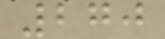270
